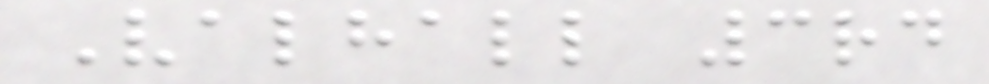Valhall 3rd
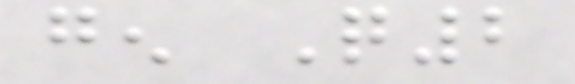gen Q2
